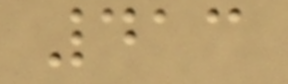413
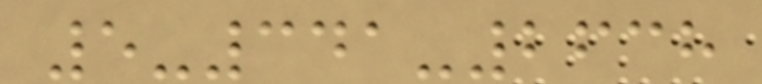5-341-2638
